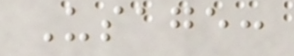Usage:
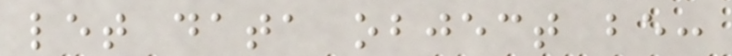let data object be:
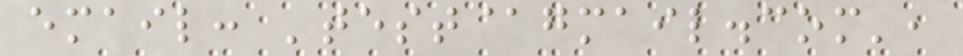email: 'test@gmail.com',
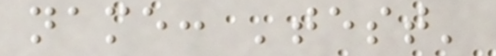name: 'test'
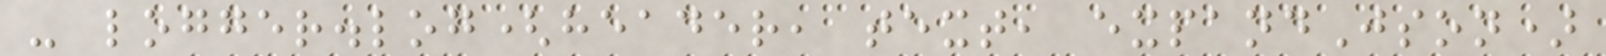- logger.log(header, text, expandJson)
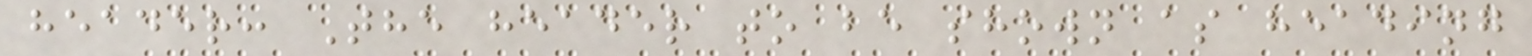header: The header to be shown as heading
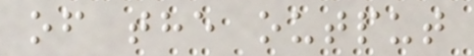of the output
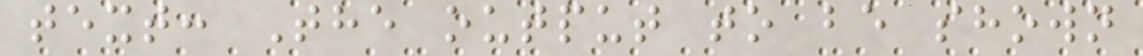text: The output to be shown
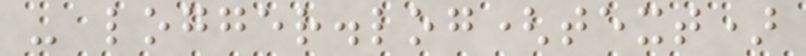- logger.log(text)
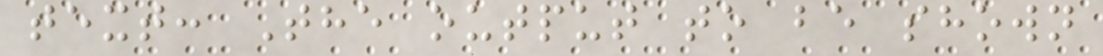text: The output to be shown
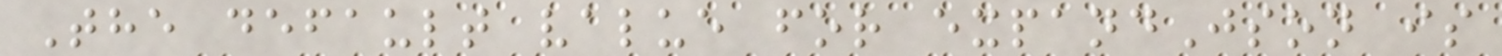The default value for expandJson is
